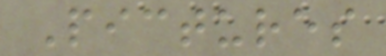Pictures
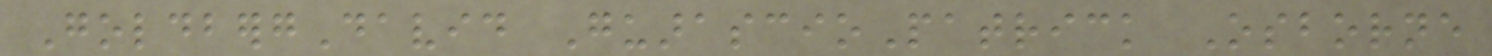GoldbergDavid GuarascioPatrick Osborne
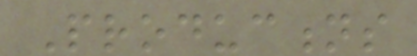Productions
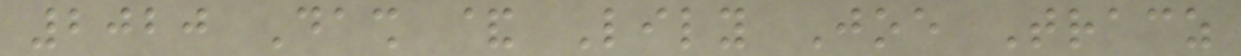2020 Dash & Lily Joe Tracz
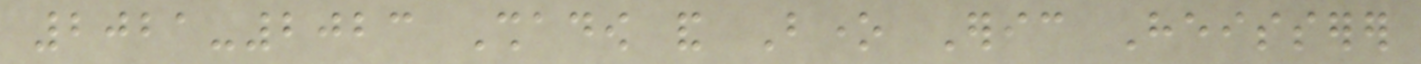2021-2023 Shadow and Bone Eric Heisserer
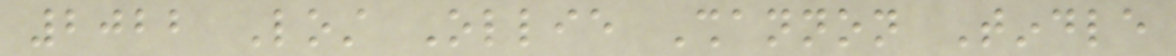2022 Lost Ollie Shannon Tindle
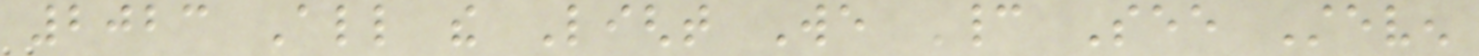2023 All the Light We Cannot See Steven
